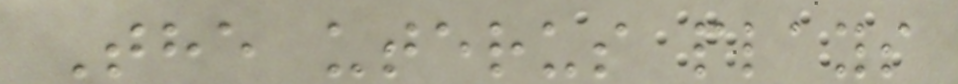The uterus plays
